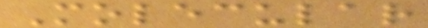Molecular
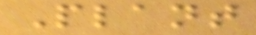Plant
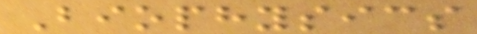Biophysics
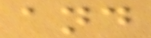and
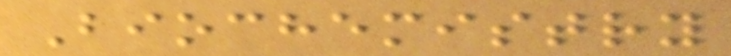Biochemistry
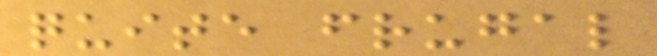quite frugal
